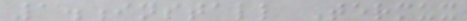1.install Termux
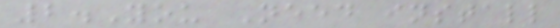2.You Need install
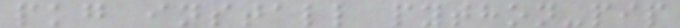pkg install python-pip
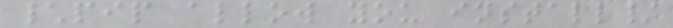\pip allow you install/
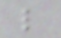l
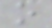o
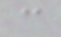c
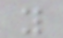y
